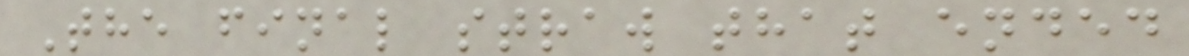The final straw that ended
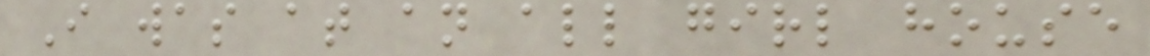I was at an all girl house
